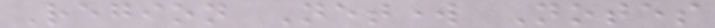Region Network Notes
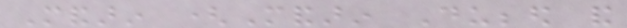Mandarin (Mandarin Dubbed and
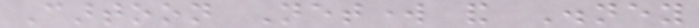Cartoon Network and Disney
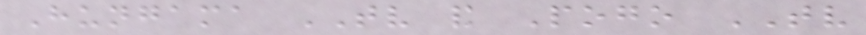Hungama TV and Pogo TV
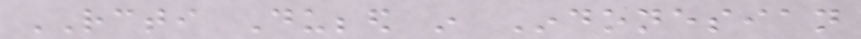RCTI Dubbed in Indonesian
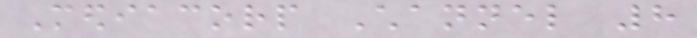Mediacorp Channel 8
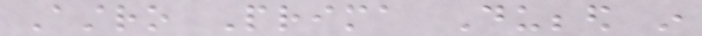Astro Prima Dubbed in
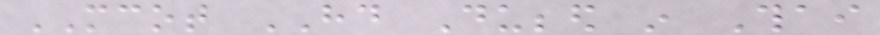MCOT HD Dubbed in Thai
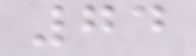74
